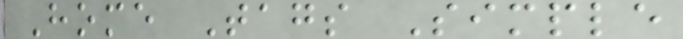Home Tags Simple
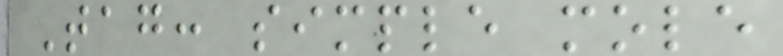Tag: simple mole
